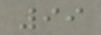99
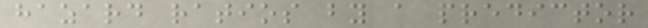hazard ratios by a predictor
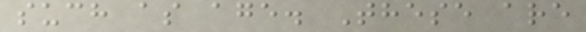such as age. These are
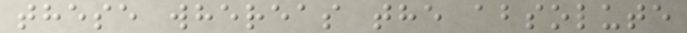these whereas the absolute
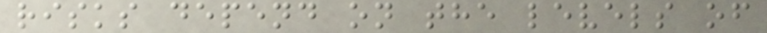risks depend on the levels of
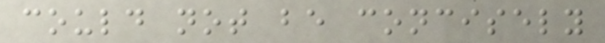could not be concisely
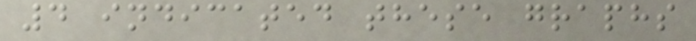4 indicated these graphs
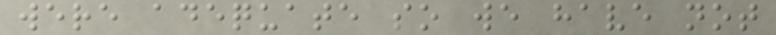were adequate so we have not
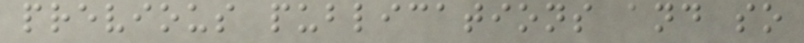previous publications and so
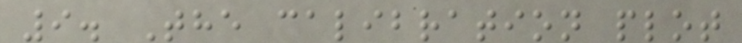9. The calibration plot
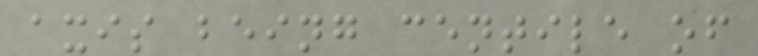axis being centile of
